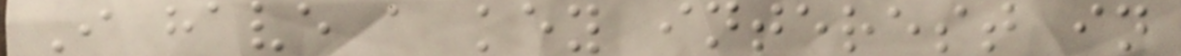I have a key interest in
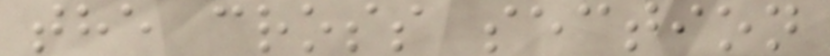the cross section
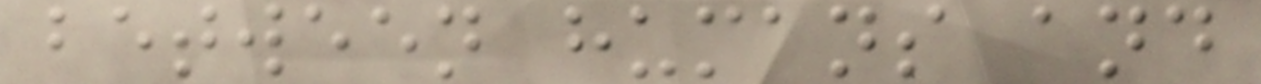between humans and
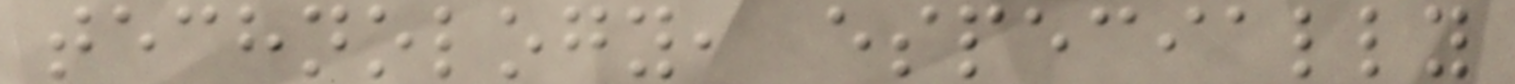technology, especially
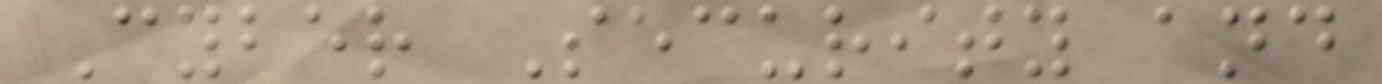Cyber Security and
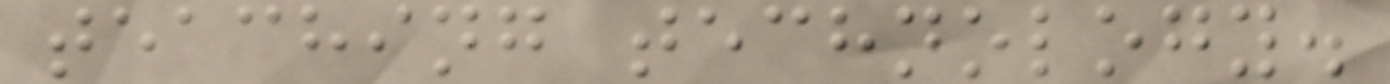teaching technology.
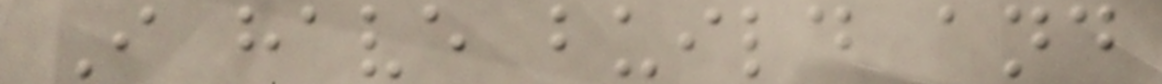I have build and
